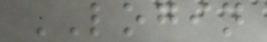LOGIN
